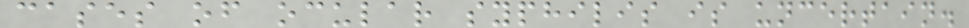cases of ocular syphilis is uncertain.
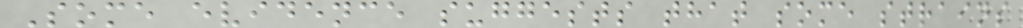Some evidence suggests that some strains
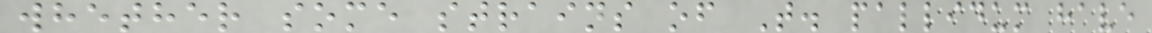whether some strains of T. pallidum have
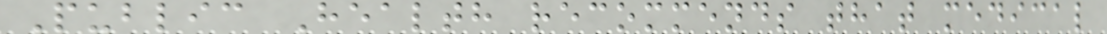Public Health recommends that medical
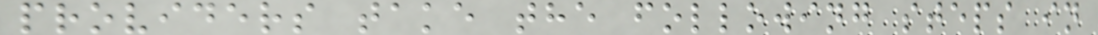providers take the following steps in
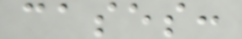cases:
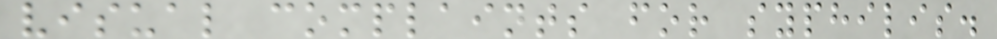visual complaints for syphilis.
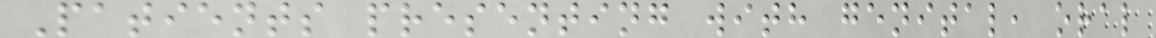Patients presenting with genital, oral
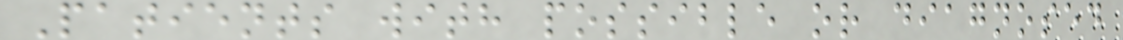Patients with possible or diagnosed
